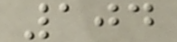104
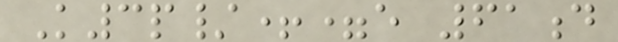K3p/+=e 61d
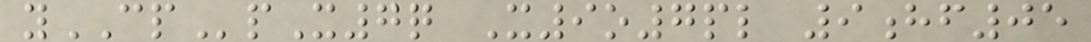yCPpX7q X9o7pl 9hf05
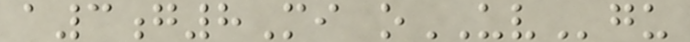a3g8Mi oUVgu
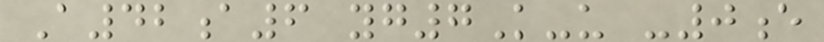A42a6 yg7K-u -0e
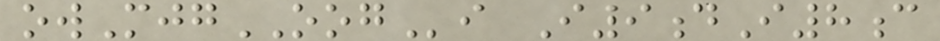owMjgOOGi I9dI8c
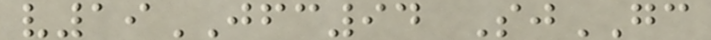v19JFC94 SjGC
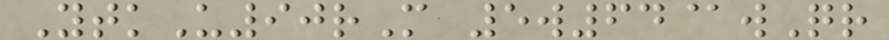YtkU90rM 5w64@wQr
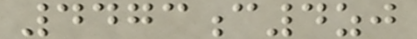4473c4zj
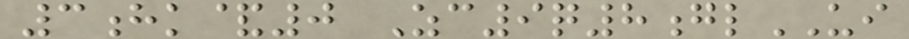3hk&0 Zc9q8glUI
